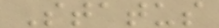Status
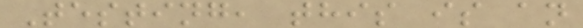Testing, this is an
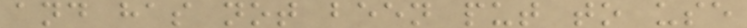and has not been put to use
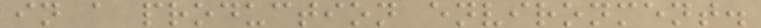in a production environment.
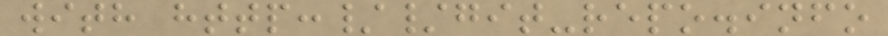with http://git-repo.info
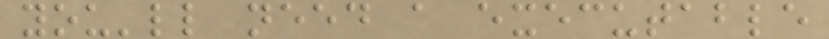you'll need a executable
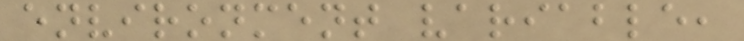environment variable,
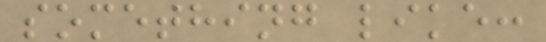something like:
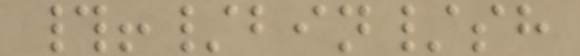#!/bin/sh
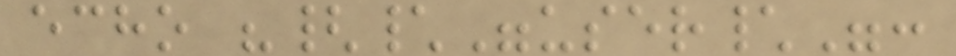echo "{\"user\":
